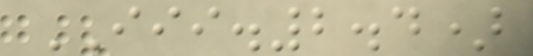III.2.4)
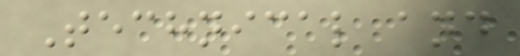Technical and
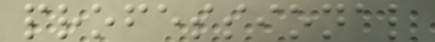professional
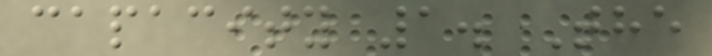capacity 1. The
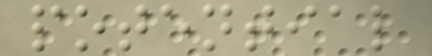potential
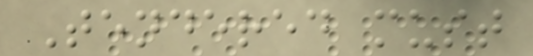Tendered must
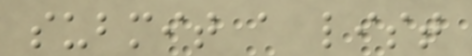submit a list
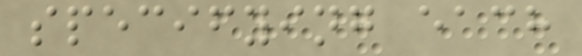specifying each
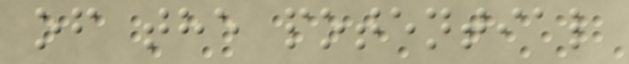of the potential
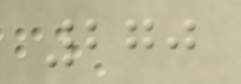270
